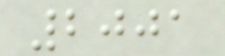2001
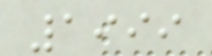1999
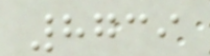8739
